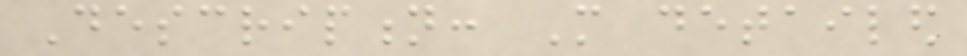Description: More detailed
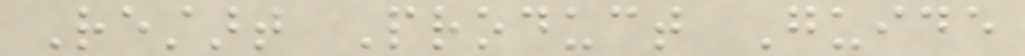Restart Product Guide
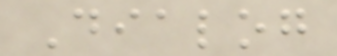Dialog
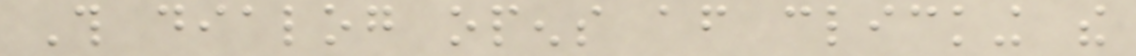This dialog opens after clicking the
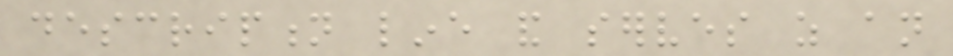description line and serves as an
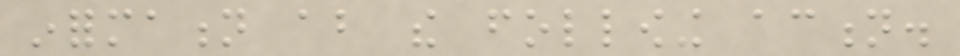information about the following action.
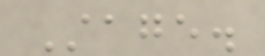Stage.
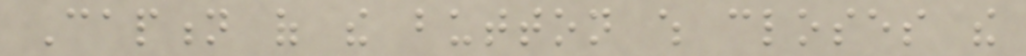Caption of the button which closes the
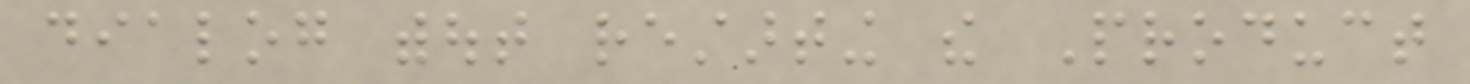dialog without restarting the Product
